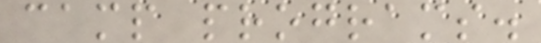camp programs.
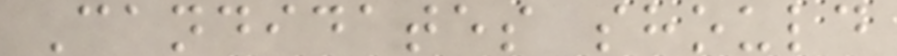Candidates should
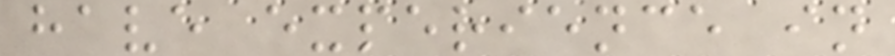have experience in
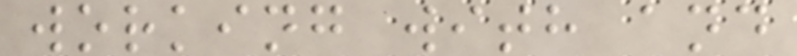working with and
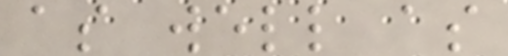as well as
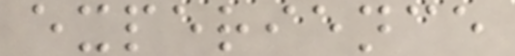experience
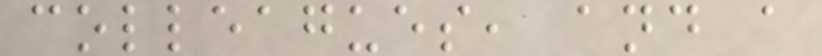colleagues, and a
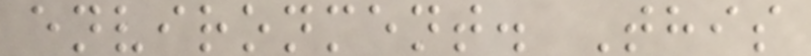environment. This
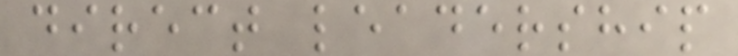direct leadership
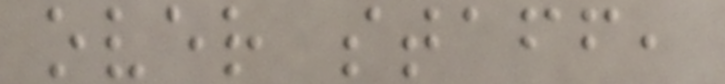over staff,
